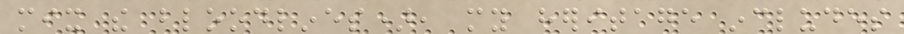mix the bloodlines), my heritage includes
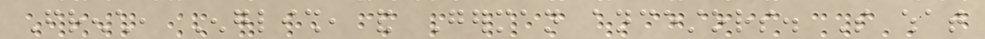French, English, and German ancestors. So what
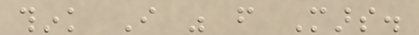think I was from Mars.
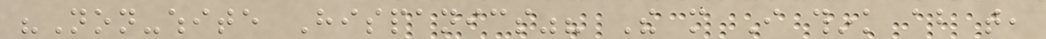"Non-white Hispanics"? The more I think about that,
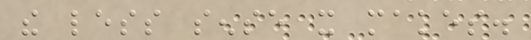the less sense it makes.
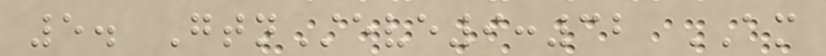5. GtnSteve9:32 AM
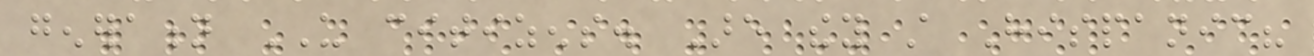generation US citizens. Are they still Hispanic?
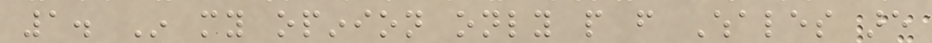1. In my opinion only people from Whales are
